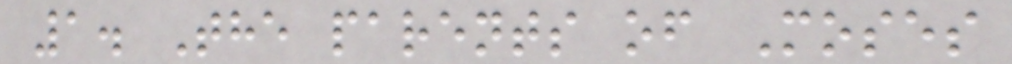1. The parents of Moses
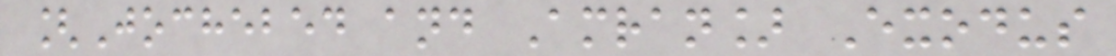[Jochebed and Amran] Exodus
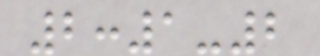2:1-2
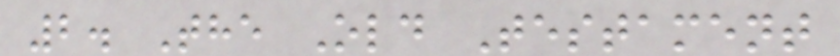2. The Old Testament
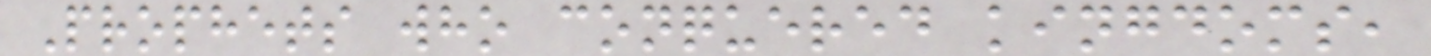Prophets who conquered kingdoms,
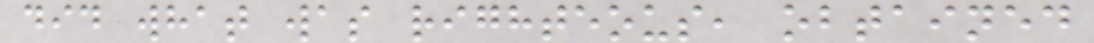did what was righteous, obtained
